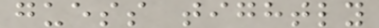guess tightly
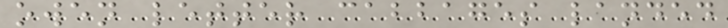owen letter cabbages landed
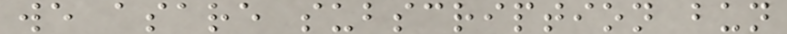we asare subscription bun
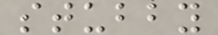stubby
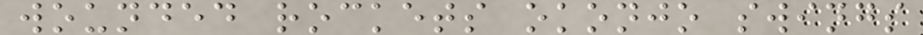wounded rockets okonjo swings
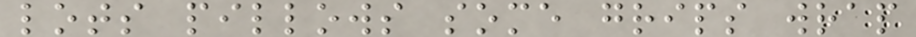lots pillows some grips wrap
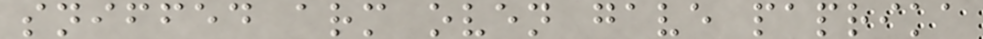sniffed arm oven gave paprika
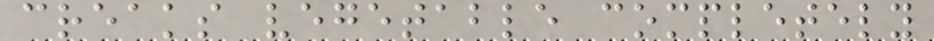creaks vegetable completely
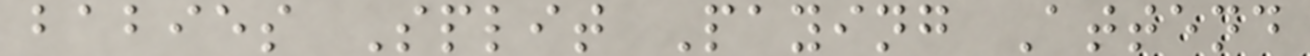babies Split Paying Attend
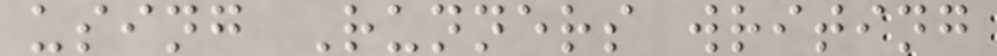using Runners writing
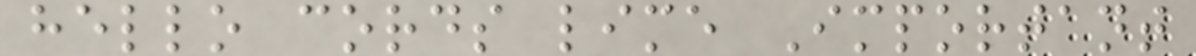hello cords lime Important
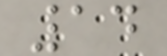14
